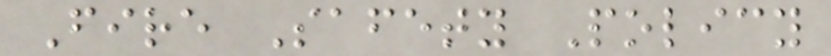Fire Safety Policy
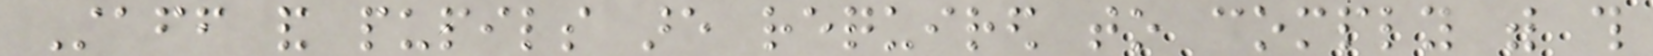Staff and pupils are required to comply with this
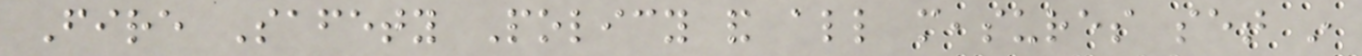Fire Safety Policy and all measures set in
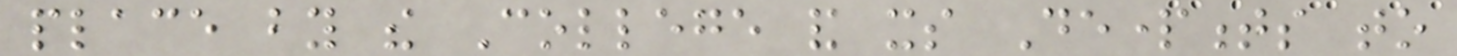place by the College and its Departments to
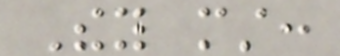They must:
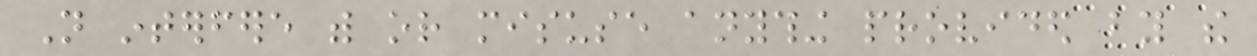Not interfere with or misuse anything provided by the
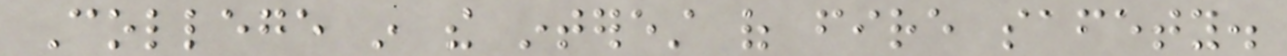College in the interest of fire safety.
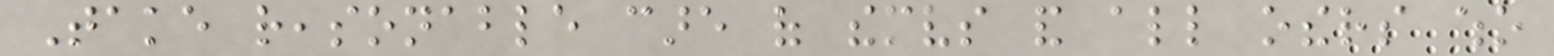Take reasonable care of themselves and all others who
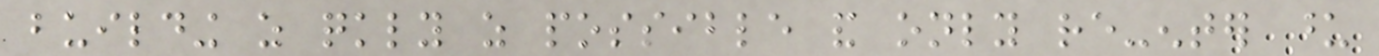building as quickly as possible and only re-enter upon
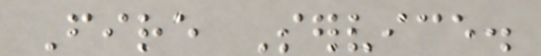Fire Service.
